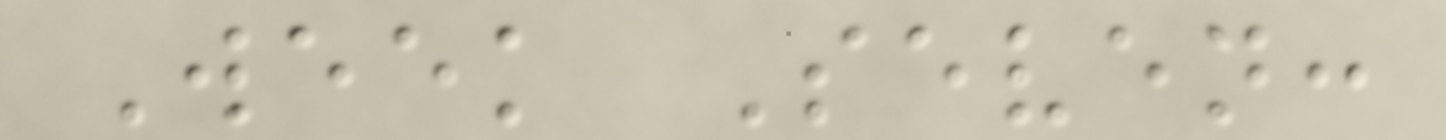Week Seven:
